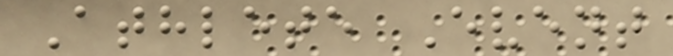Athlete Event
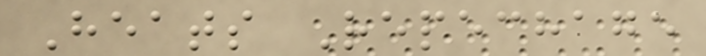Heats Repechage
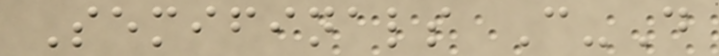Semifinals C-D
